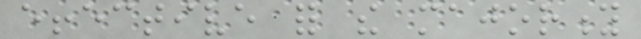effective for the majority
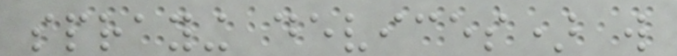spraying devices) will
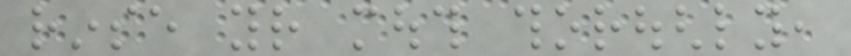rinse your mouth thoroughly,
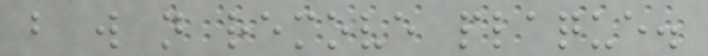but will not remove plaque.
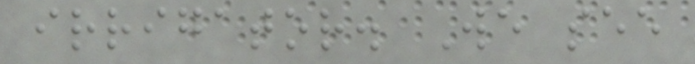irrigator. We see
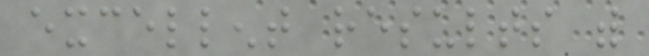excellent results with
